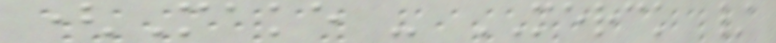(Make - MERCK /
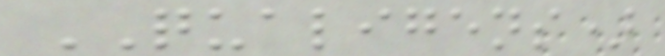QUALIGENS)
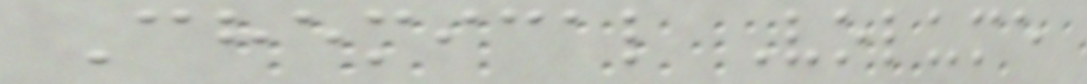Chemical Volume
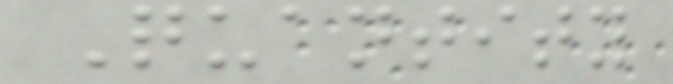Quantity
